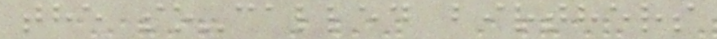the so-called birthers
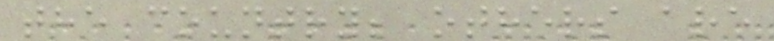the country; others are
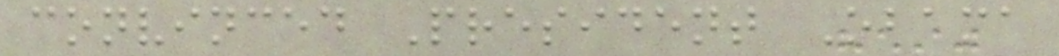convinced President Obama
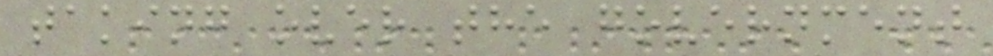taking over the government
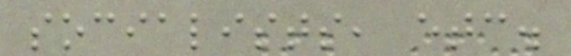socialists, etc.
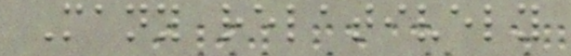Many relatively
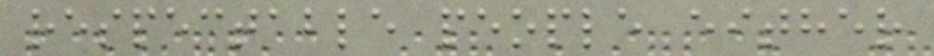respectable people either
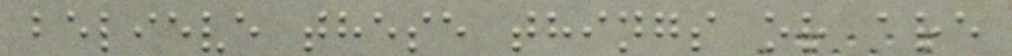believe these things or are
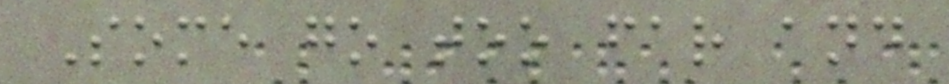Some go too far and
